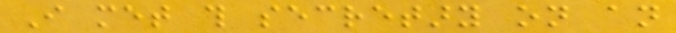I met this secretary on an
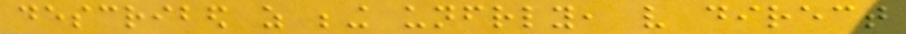described as being unfriendly, very direct
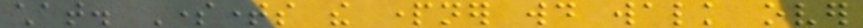chat. Sometimes the partner would walk over
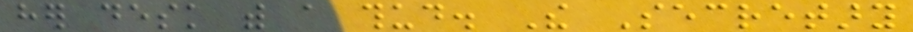her desk with a thud. The Secretary
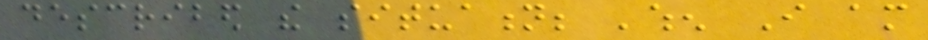described the situation; 'when I am
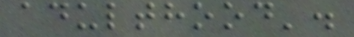adulthood'.
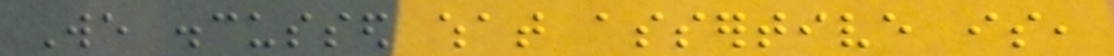We discussed what assertive is,
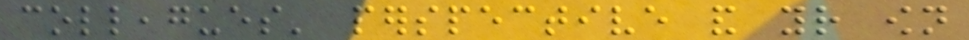colleagues' perspective and your own
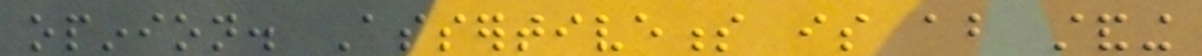opinion. Assertiveness is about standing
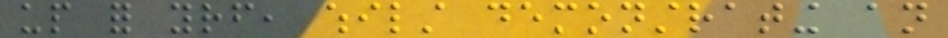up for yourself, whilst demonstrating an
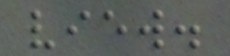view.
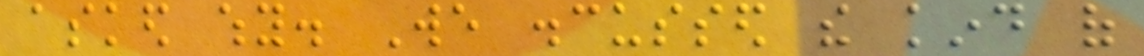asked why. We discussed the kind of
